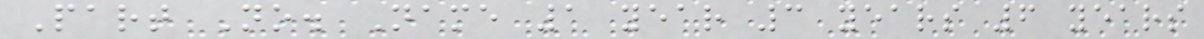Part No. Name 1 year 3 years 6 years
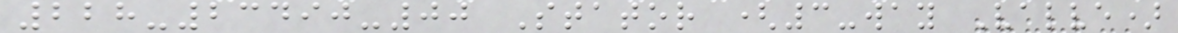228-23490-00 Stator (3-way Valve)
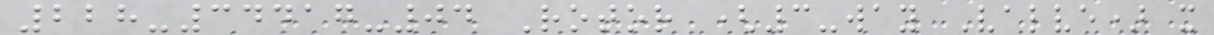228-34417-04 Rotor (3-way Valve) x
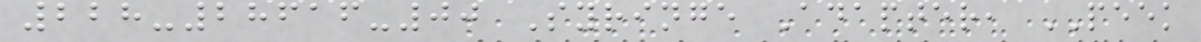228-28616-00 Syringe Adapter, PEEK
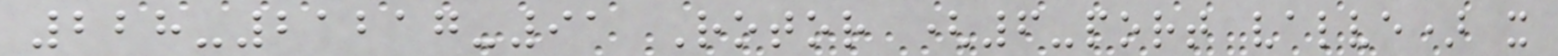228-21217-91 Rotor (6-port valve) x
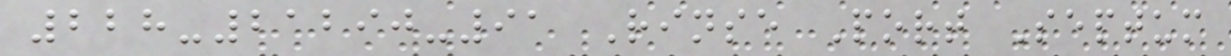228-21290-91 Rinse Port Septum
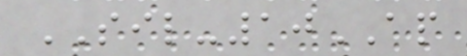SIL-10AP
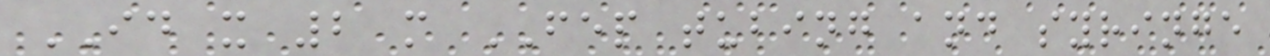ID x 2 m FEP tubing and syringe
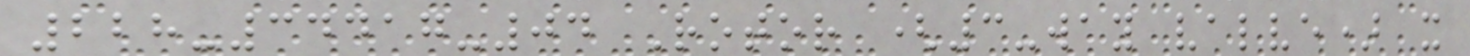228-34417-04 Rotor (3-way valve) x
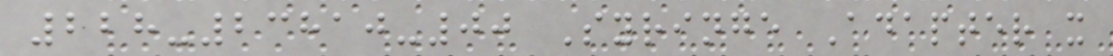228-23810-00 Syringe Adapter x
